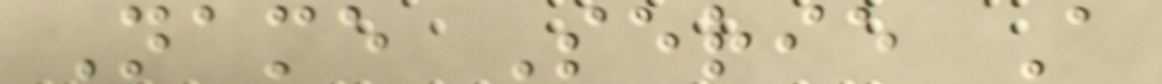Name Serie A
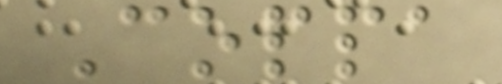Coppa
